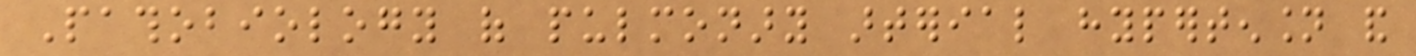Pathobiology of pulmonary arterial hypertension and
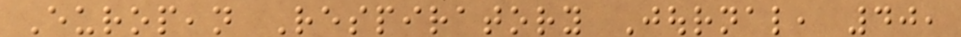European Respiratory Journal, 40,
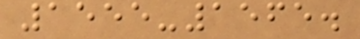1555-1565.
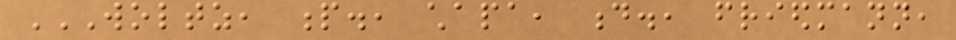WOLTZ, P., CHAPA, D., FRIEDMANN,
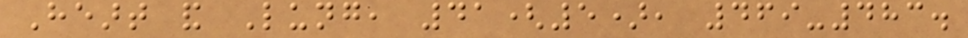Heart and Lung, 41(5), 469-483.
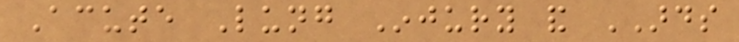Acute Lung Injury and ARDS
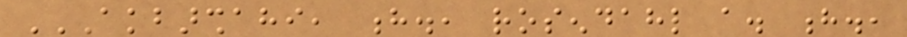AKBARSHAHI, H., ROSENDAHL A. H.,
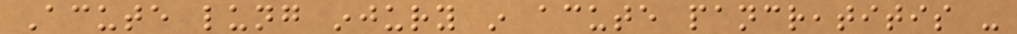Acute lung injury in acute pancreatitis -
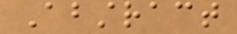Abstract
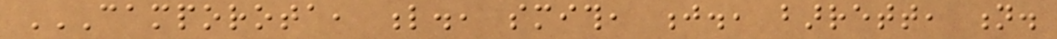CAMPOROTA, L., SMITH, J., BARRETT, N.
